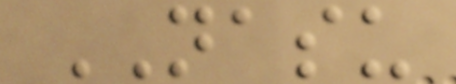NASU
